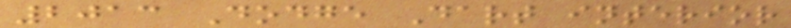2013 Dodge Dart interior
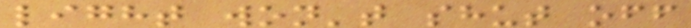light won't shut off
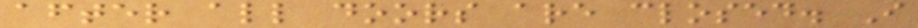after all doors are closed. I
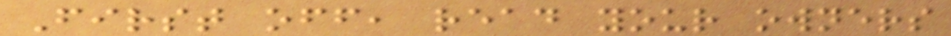First off, read your owners
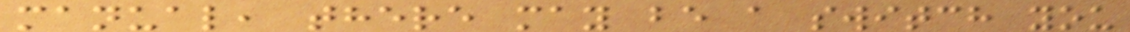manual, there may be a switch you
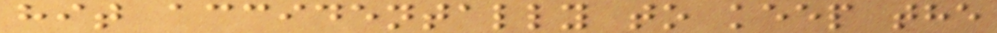hit accidentally to keep the
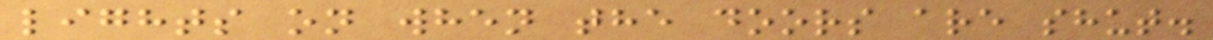lights on when the doors are shut.
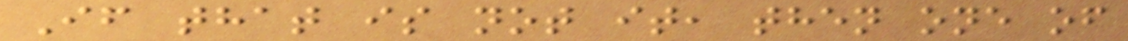If that is not it, then one of
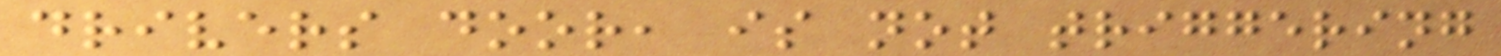drivers door, is not triggering
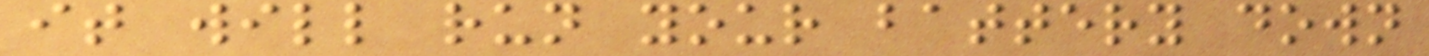it will run your battery down
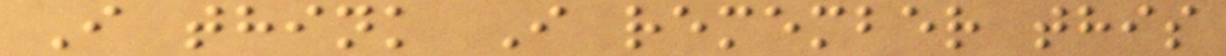I think I remember this
